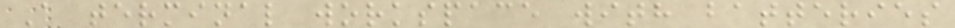A terminal workspace with batteries
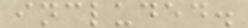included.
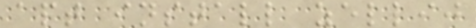apt install zellij
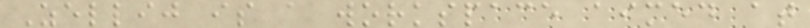Zellij is a workspace aimed at
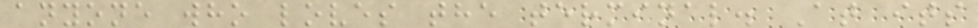anyone who loves the terminal. At its
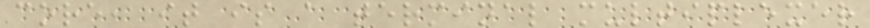core, it is a terminal multiplexer
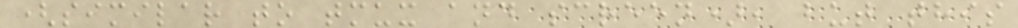(similar to tmux and screen), but this
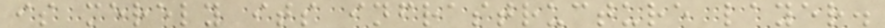is merely its infrastructure layer.
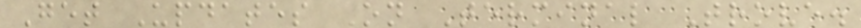Get Updates On Terminal Trove.
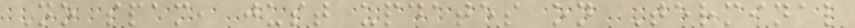No spam, just updates on Terminal
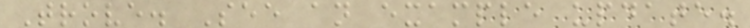Trove. See an example update.
